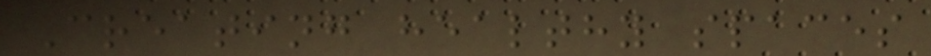Creating healthy spaces
